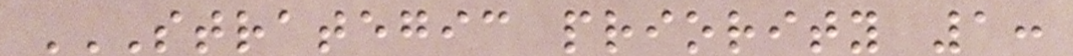STRATEGIC PRIORITY 1:
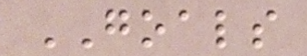GOALS
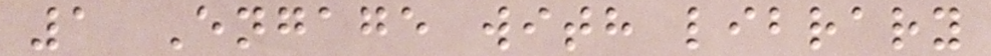1 Engage with library
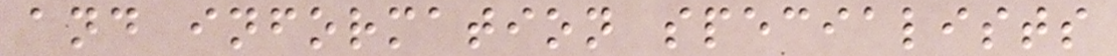and information specialists
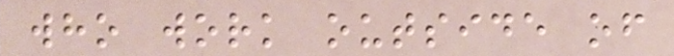who work outside of
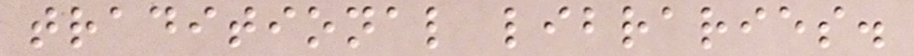traditional libraries.
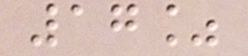17%
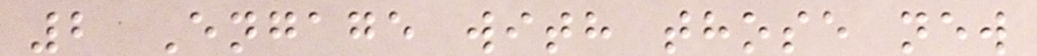2 Engage with those new
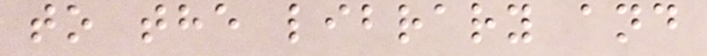to the library and
